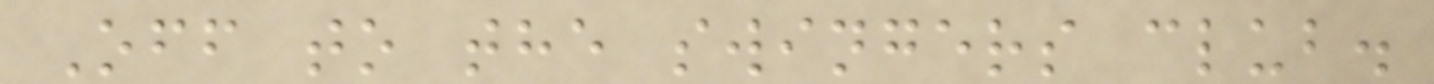Off to the swingers club.
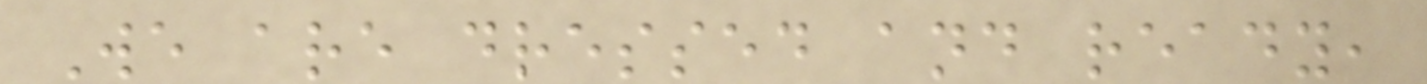We are dressed and ready,
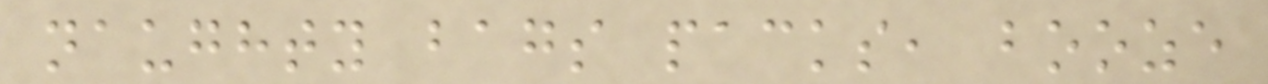naughty bags packs, booze
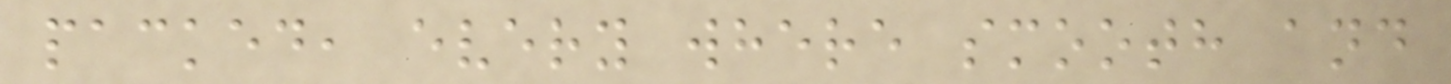packed, every where smooth and
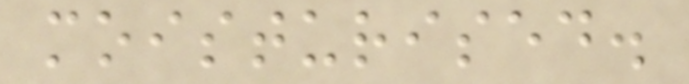moisturised.
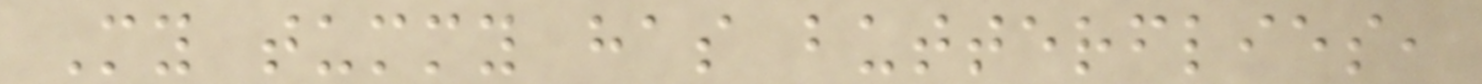My tummy has butterflies,
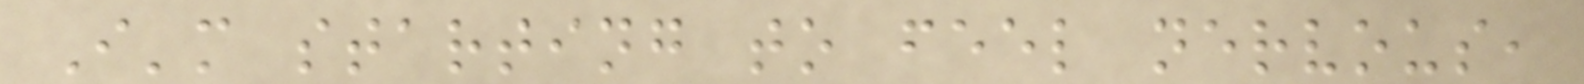I'm starting to feel nervous,
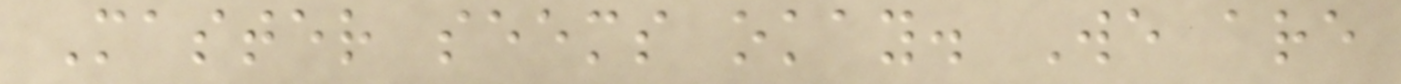Master seems okay. We are
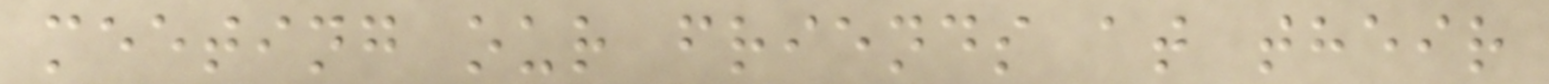meeting our friends at their
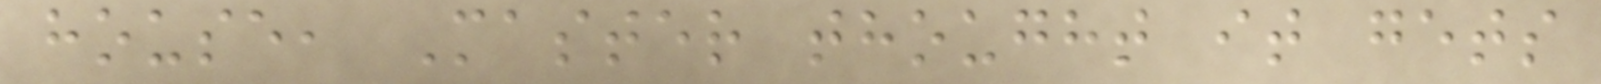house, Master thought it gets
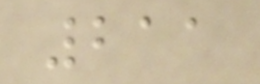211
